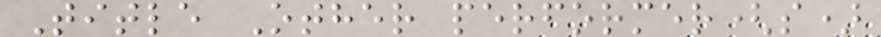Title Other performer(s)
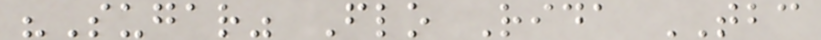"Sugar" Flo Rida TBC
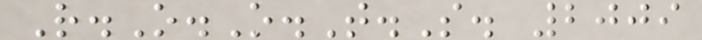R.O.O.T.S. 2009
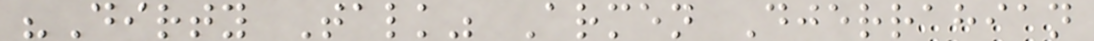"Dirty Talk" Armen Djerrahian
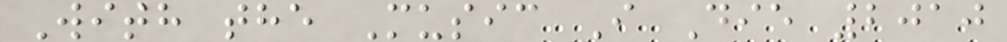With the Music I Die 2010
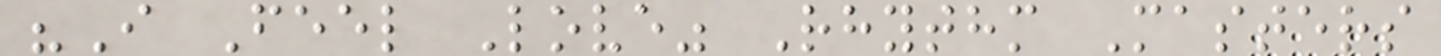"I Feel Love" Rhythm Masters
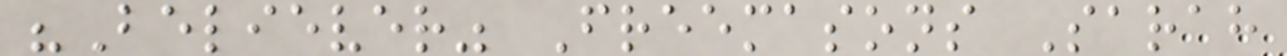"Believer" Freemasons Sarah
